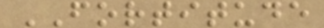FORTITUDE
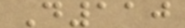D110
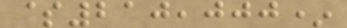$210,000*
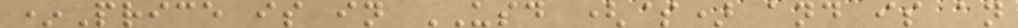*Price is in USD ($) and is an
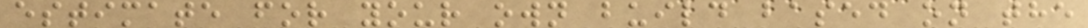estimate for your own build based on the
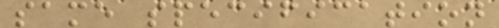same specification
